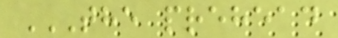THE PREHEAD
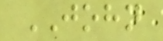JOHN
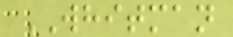WHITMAN
